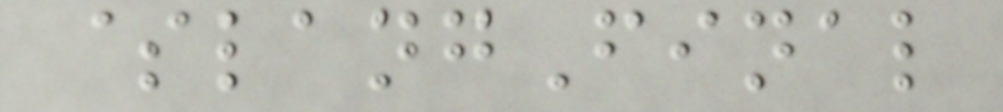$langFinal
